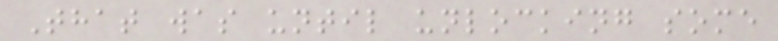That was until unlocking some
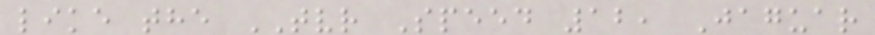like the TVR Speed 12, Jaguar
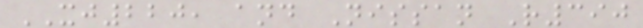XJ220, and Nissan R390
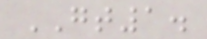GT1.
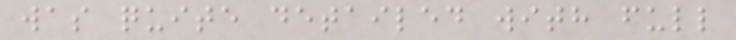was quite detailed with full
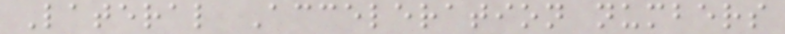Lateral Acceleration numbers
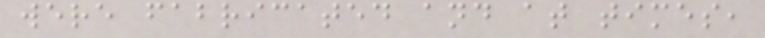were fabricated and at times,
